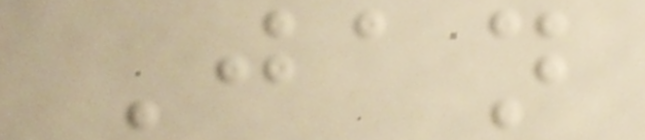Jan
